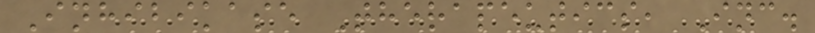Inhibikase Therapeutics, Inc.
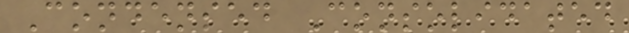Condensed Consolidated
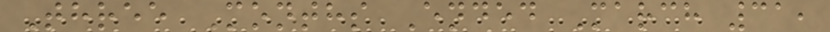Three Months Ended March 31,
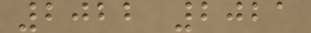2022 2021
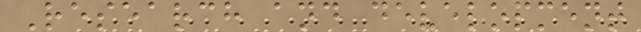Research and development
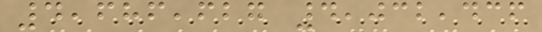4,686,627 4,032,436
